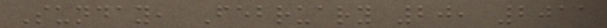Sunday, February 20, 2011
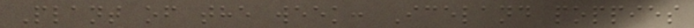Plant of the week: Iceland poppies
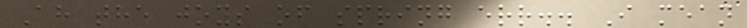Ah the joys of spring err.. I mean
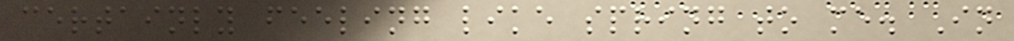certainly feeling like spring to me. In
